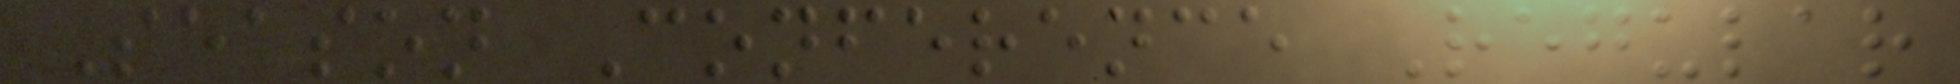Season Conference Regular
